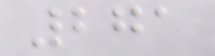271
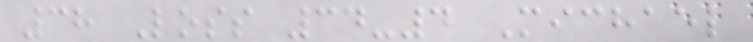38 Loss 34-4 Michael
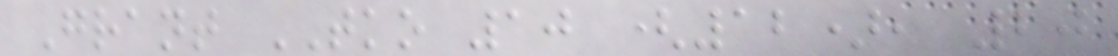Grant TKO 10 (12), 20
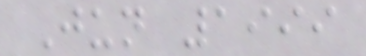Jun 1999
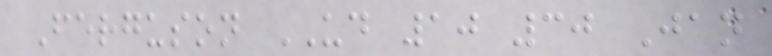Ferguson UD 10 30 Jan
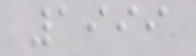1999
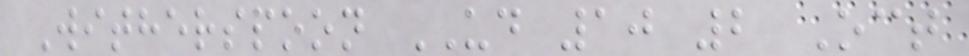Witherspoon UD 10 2 Oct
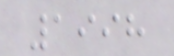1998
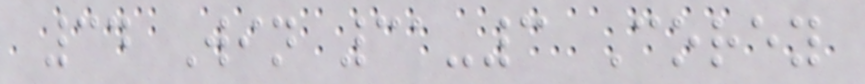34 Win 31-3 Corey
